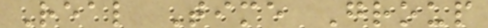Real Time Group
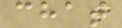chat
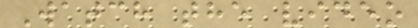Watch the video
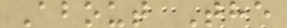About The
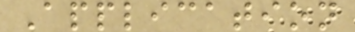Application
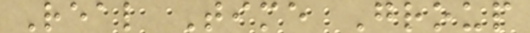Real Time Group
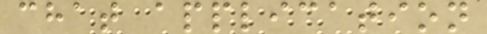chat application
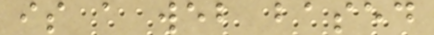is a web based
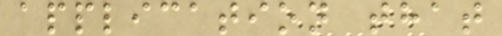application that
